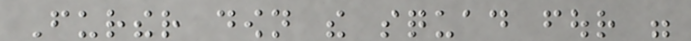Further down the squad four were
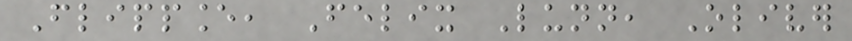Flippance, Felix Lunn, Oliver
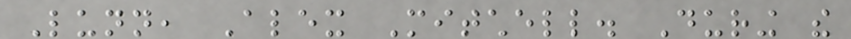Lunn, Alex Mitchell. During the
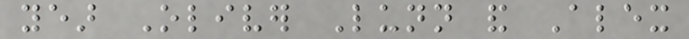year Oliver Lunn and Alex
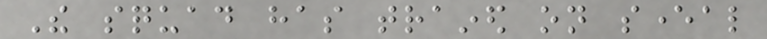The squad has trained on several
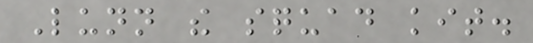Lunn the squad kit.
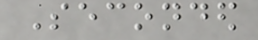Seconded
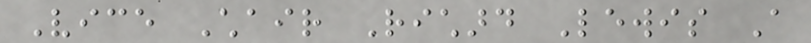Vice Chair Richard Lewis A
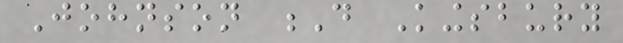Johnson D Kingsbury
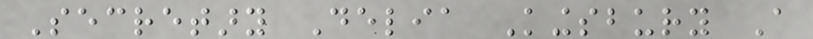Secretary Delia Kingsbury A
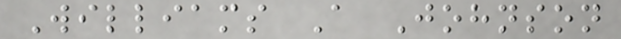Williams A Johnson
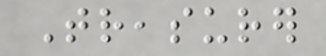Treasurer
